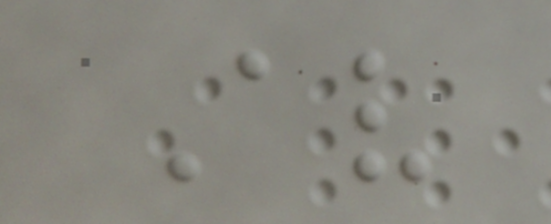Av
